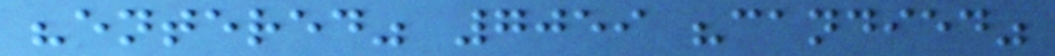"entered" 7059 "candied"
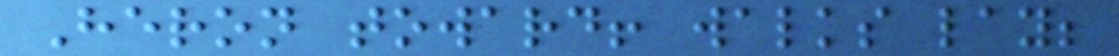Heron toward! walks lay;
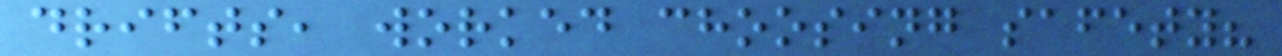drifts, worked choosing safety?
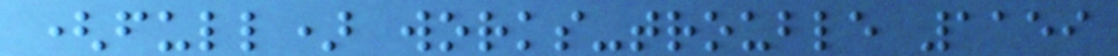(full) works-trouble 1159
